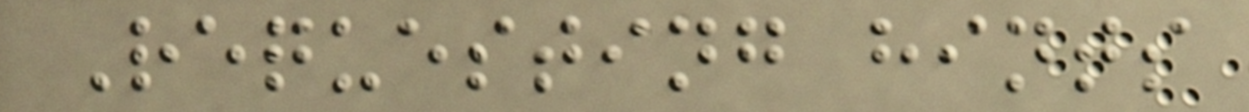Requesting hints
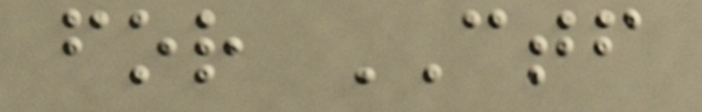for CTF
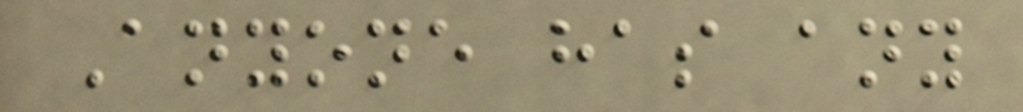Anyone has any
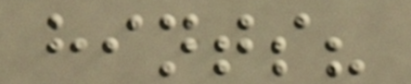hints?
